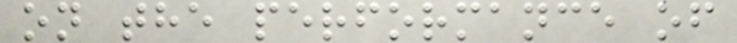on the performance of
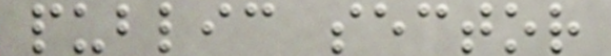public sector
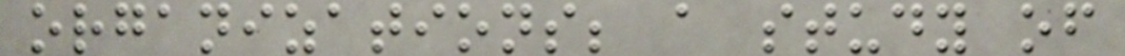organizations; a study of
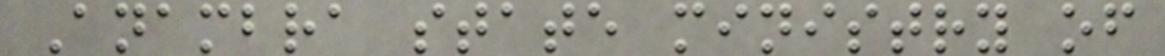Anambra state ministry of
